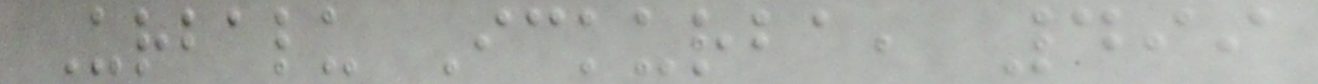Urbalu Ickurba, 499
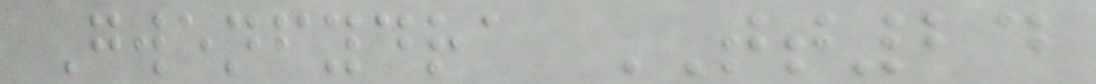Gwenfydra TT24
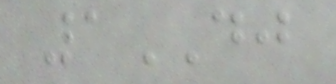1DJ
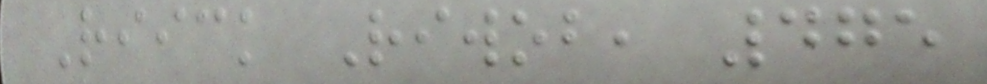Riick Riwob, 475
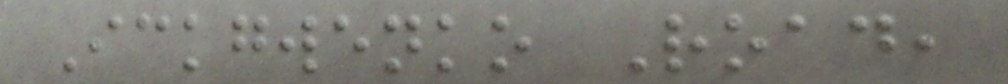Ickgwenko Road,
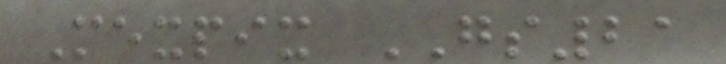Mexpix GS21
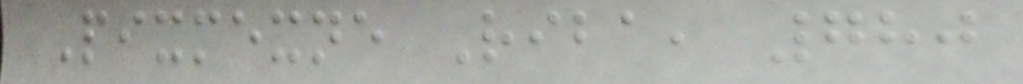Pixmexne Riba, 780
